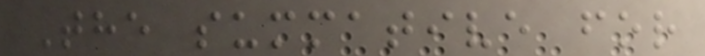The summative for
